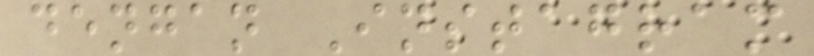dengan Instagram
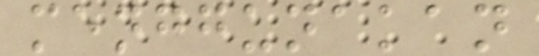menggunakan
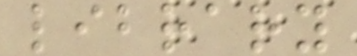library
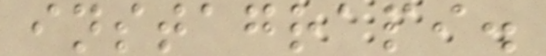instagrapi.
